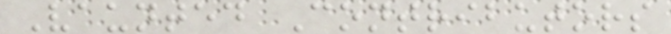Vaunted Contributors
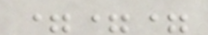===
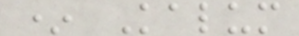* Kalum
